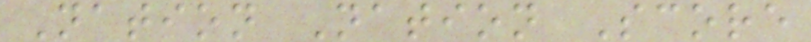Nation Nation Score
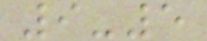9-5
